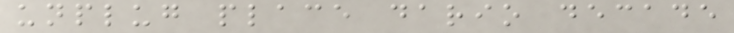unplug place dario decade
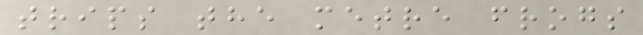trips the metre frogs
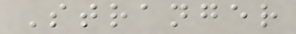Stranger
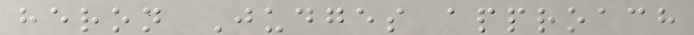heron Judges approach
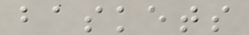baskets
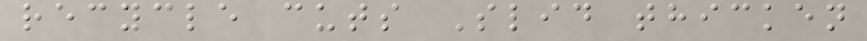recycle cuts Slid thicken
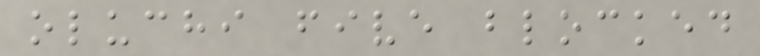oluchi five blocked
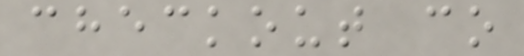checkout co
